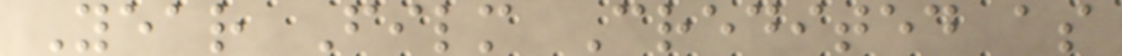Year Film Credited as
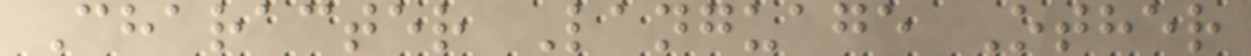Character Language Other
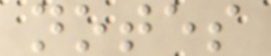notes
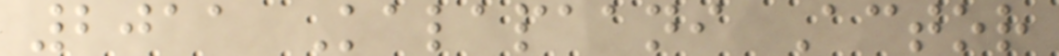2011 Kalapaani Actor
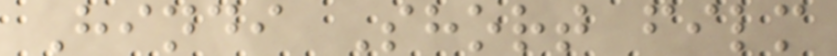Hindi Short film
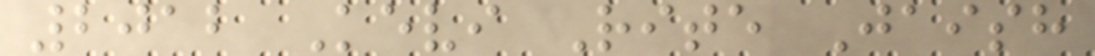2012 Kevi Rite Jaish
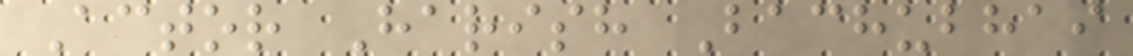Actor Harish Bachubhai
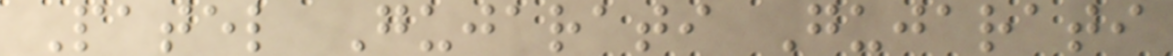Patel Gujarati Gujarati
